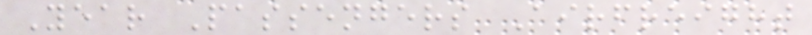Year Passengers Airfreight
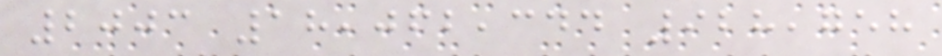2003 18,062,344 928,758
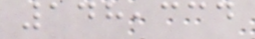148,334
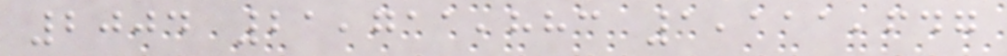2004 21,711,883 1,111,647
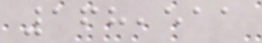168,511
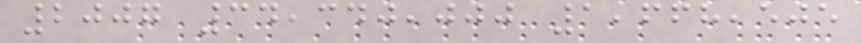2007 34,340,000 1,668,505
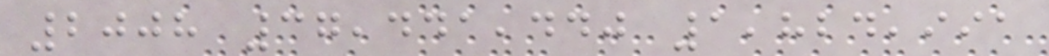2008 37,441,440 1,824,991
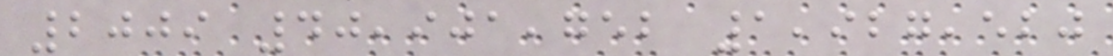2009 40,901,752 1,927,520
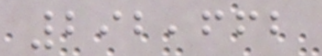292,662
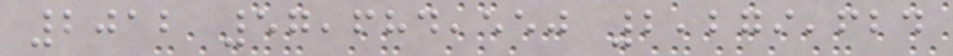2012 57,684,550 2,279,624
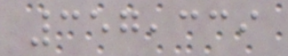357,339
